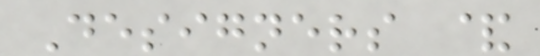Designers &
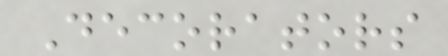Decorators
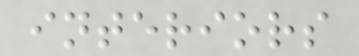interiors
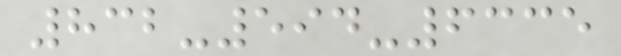832-594-6335
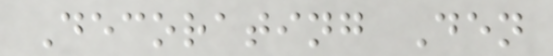Decorating Den
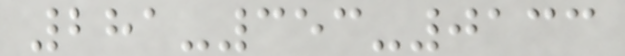281-353-0133
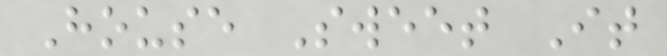House Sweet It
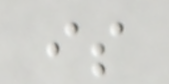is
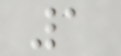1
